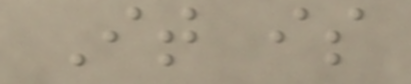It is
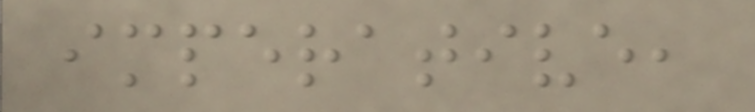imperative,
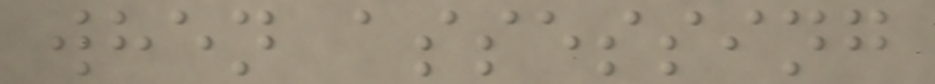when assessing
